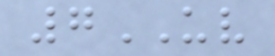7UV
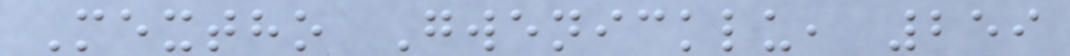Mextho Gwenicklu, 259
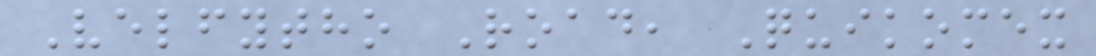Velfytho Road, Quikomex
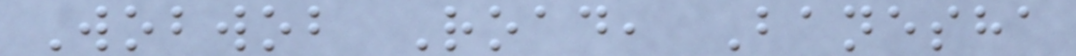Wobwob Road, Banesha
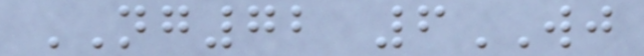NG72 6WJ
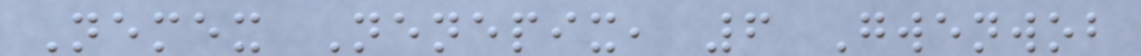Nemex Nenepix, 6 Gwenwob
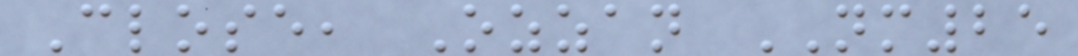Close, Ozzan NM25
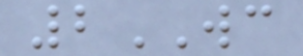2WC
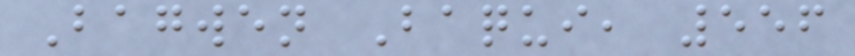Bagwen Baqui, 556
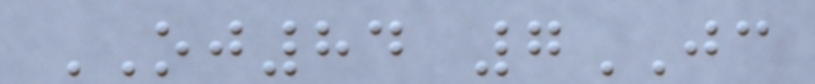OJ84 7JC
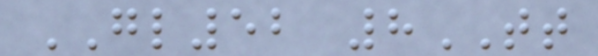GL52 8TT
